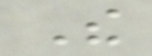The
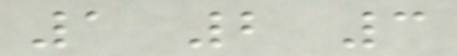1 2 3
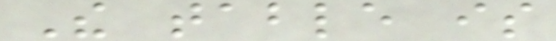The table is
